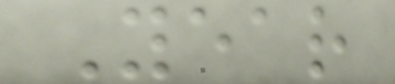Year
